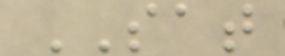SAT
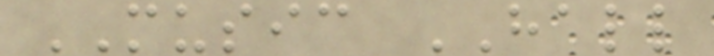MUSIC HALL
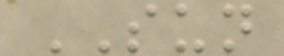SUN
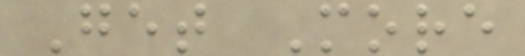Get More
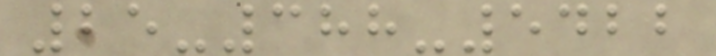25-388-5422
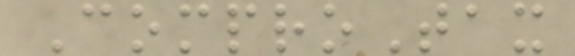ComproTax
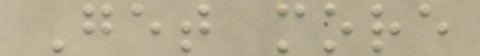Get more
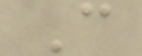C
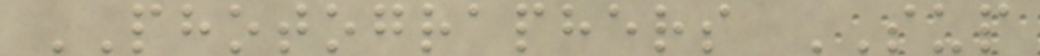PHOTOGRAPHERS SUP
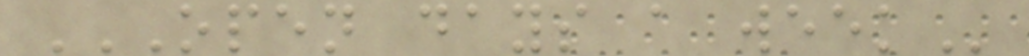OPEN DAYS A WEEK
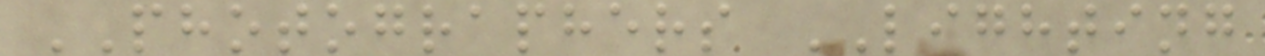PHOTOGRAPHERS LIGHTING
